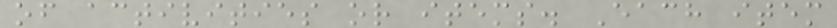of activities or items. Each item
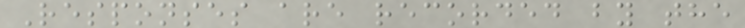Responses are recorded by the
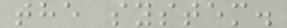the system.
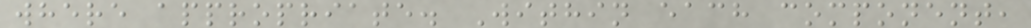where appropriate. Within each component,
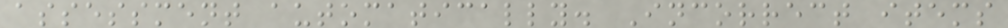assessment automatically. Incorrect items
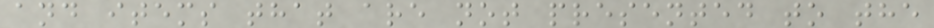and items that are not presented to the
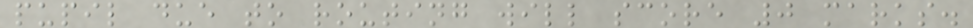pupil due to routing will score 0 marks.
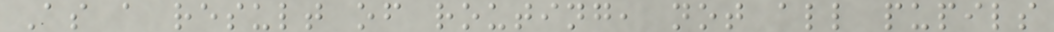As a result of routing, not all pupils
